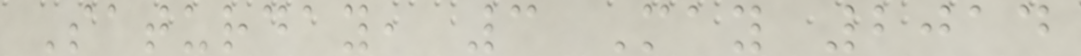Saturday, 3 May 2014
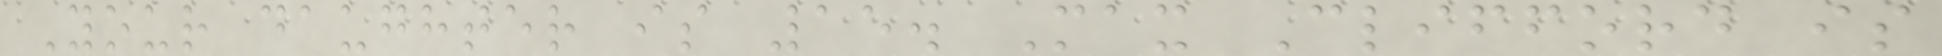Your daughter is 15. Max Clifford is
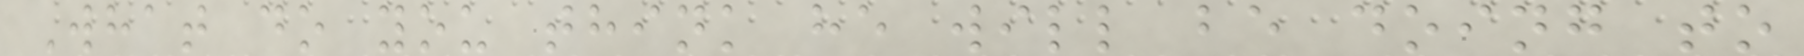What do you think he will be doing to
